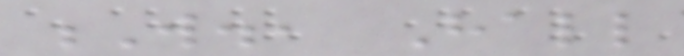W., Hall
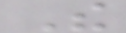The
